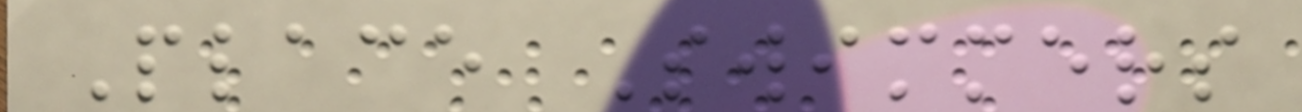Place Swimmers
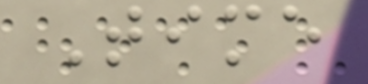Time
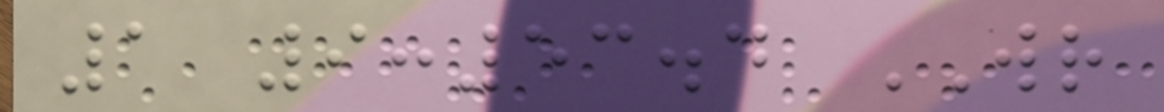1 9:53.4 WR
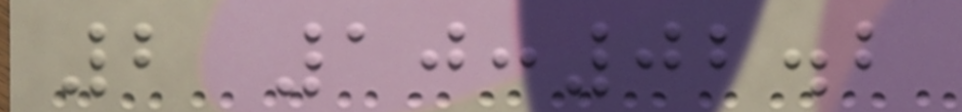2 10:02.2
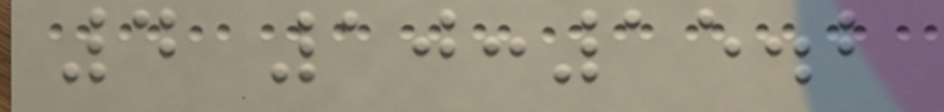4 10:15.2
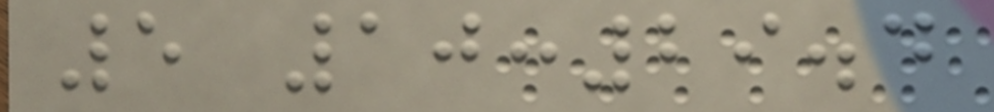5 10:29.4
